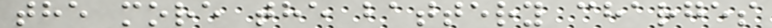the more the battery charges
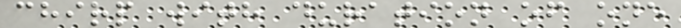chirp with duration of one
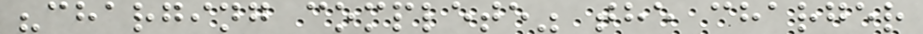"charging complete" the charger
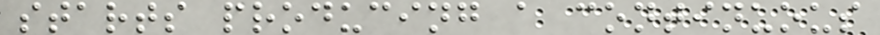starts producing a continuous
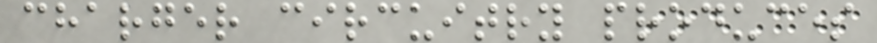charger circuitry produces
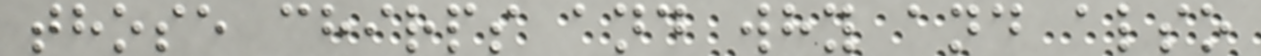those chirps and why and also
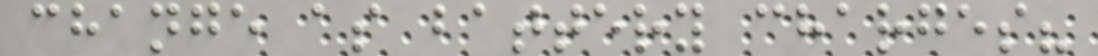change as battery charges?
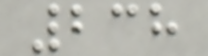238
